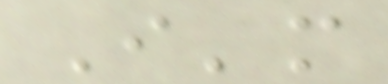I'm
